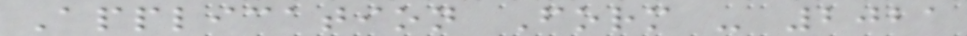Application Form - 2021
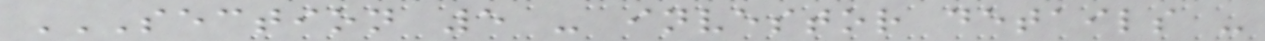SECTION 5 - INVESTOR DETAILS -
